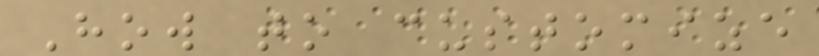How to customize
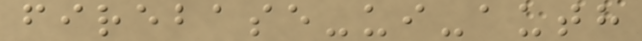firebase-ui-auth
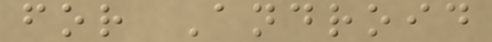for Android
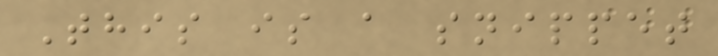This is a snippet
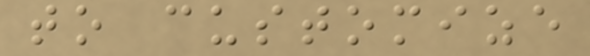to customize
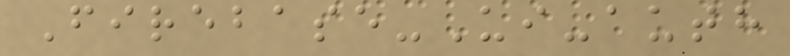Firebase-Ui-auth
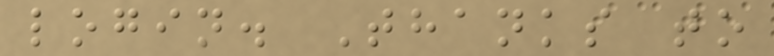login. Thanks to
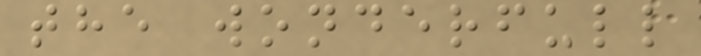the wonderfull
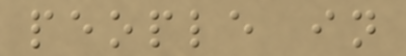people in
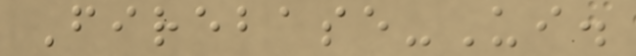Firebase-Ui.
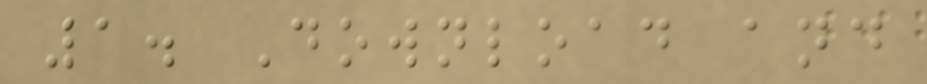1. Download and
